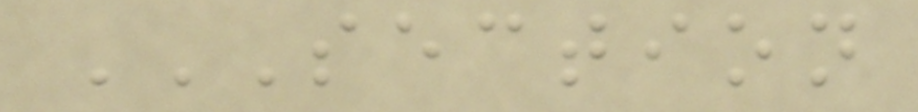SECTION
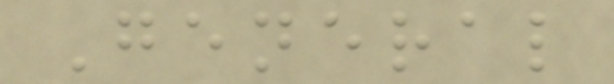General
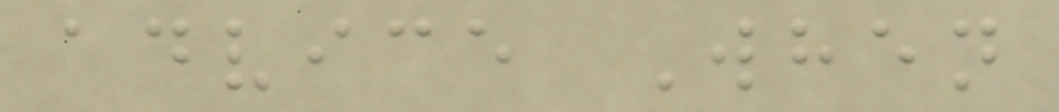advice When
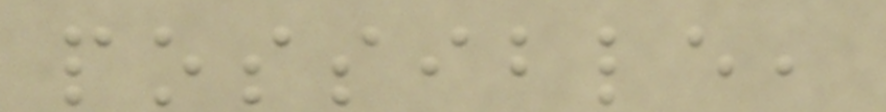possible,
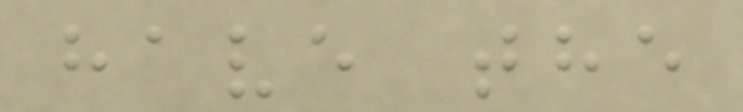have the
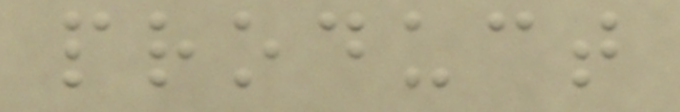product
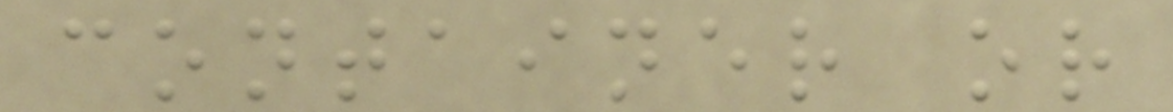container or
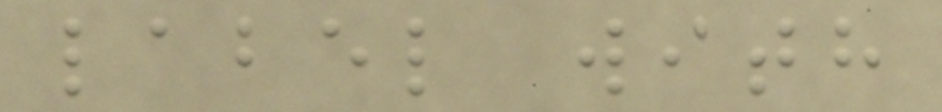label with
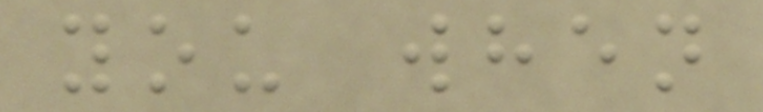you when
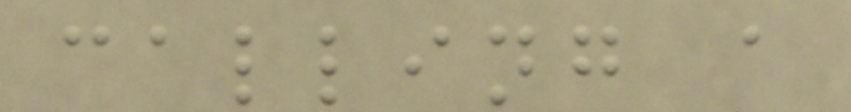calling a
